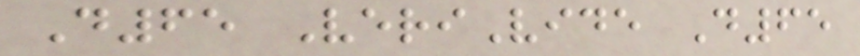D65 VeriVide D65
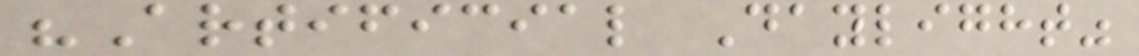"Artificial Daylight"
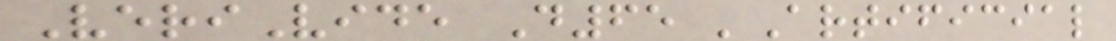VeriVide D65 'Artificial
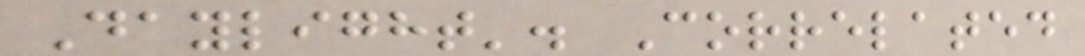Daylight'. Correlated
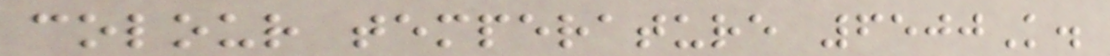colour temperature 6500K.
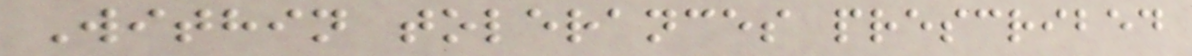Within tolerances prescribed
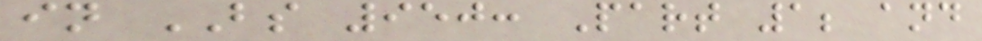in BS 950: Part 1; and
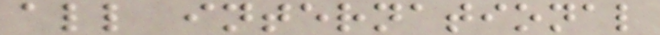all international
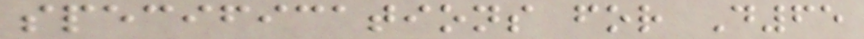specifications for D65
